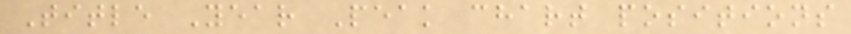Title Year Peak chart positions
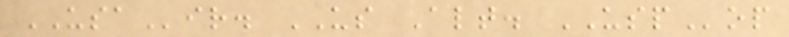USAir. US Alt. USPop
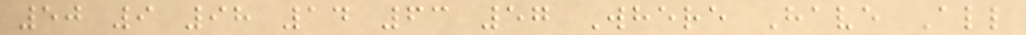50 9 98 14 63 57 Where Have All
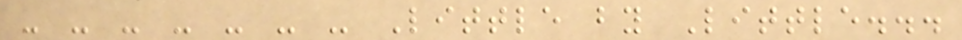- - - - - - - Little by Little...
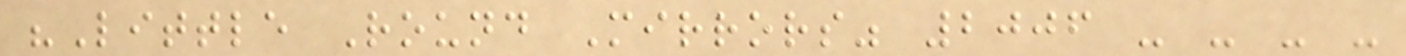"Little Round Mirrors" 2006 - - - -
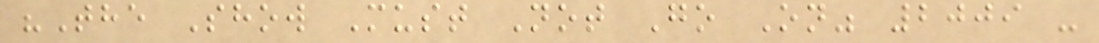"The Show Must Not Go On" 2009 -
